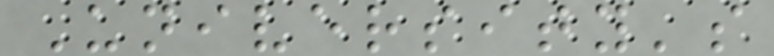University's
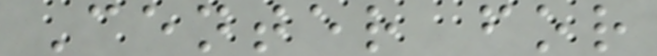Center for
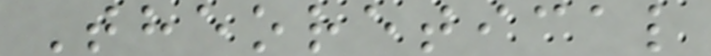Theoretical
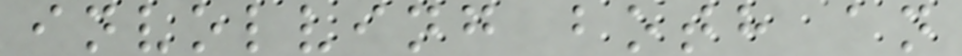involving both an
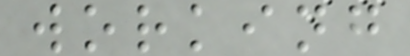working
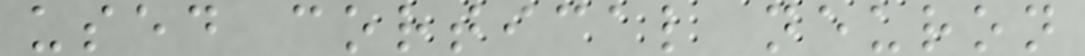used cortical neuron
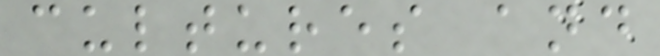cultures and
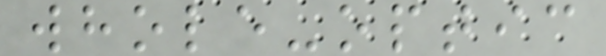whole-optic
